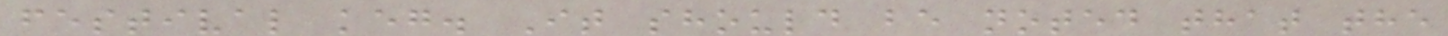festival keg. It should be noted that the
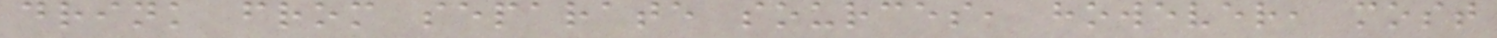drink from separate sources, however, most
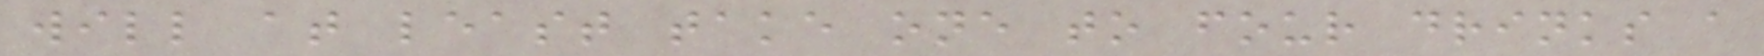will at least take one to four drinks a
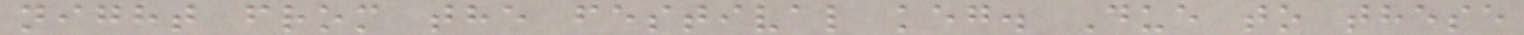night from the festival keg. Due to these
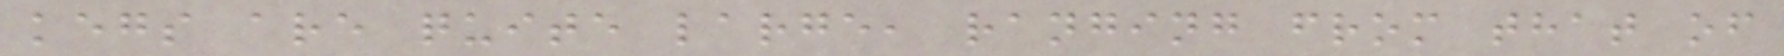kegs are quite large, ranging from that of
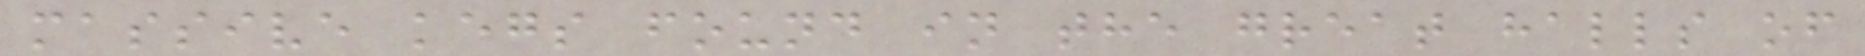massive kegs found in the great halls of
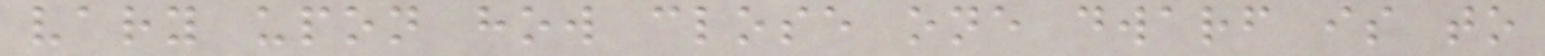vary upon how close one dwarf is to
